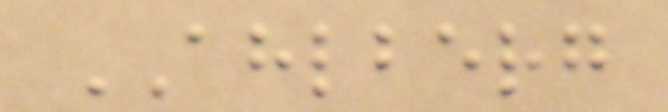AHLBERG
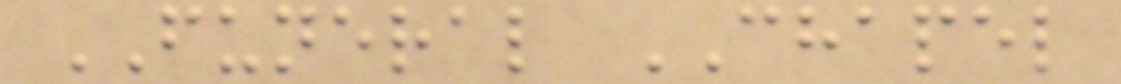FUNERAL CHAPEL
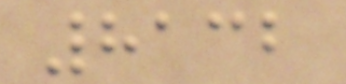8132
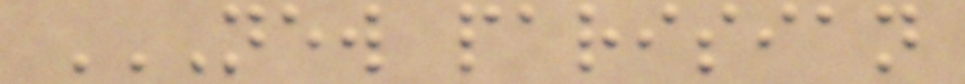NEW PARISIAN
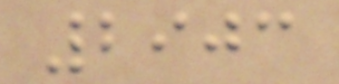2903
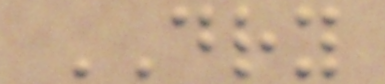DRY
